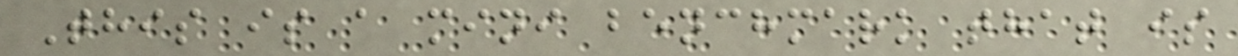This is a mini benchmark that is
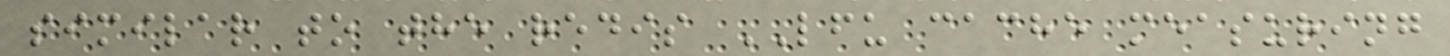similar to the redis LFU cache measuring
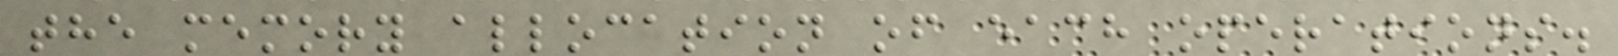the memory allocation of each operations.
